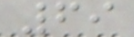69
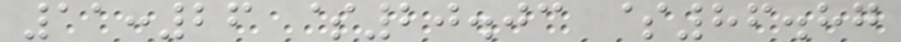11:26 $20.03 $86.87
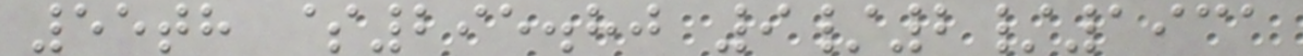55th $295.80 9/2/1931
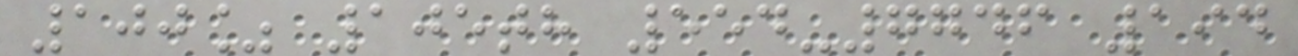100% 105th 554-7746 194
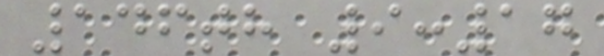146th 9:17
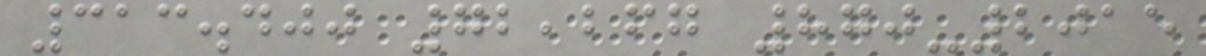313.400 72,267 870-2015
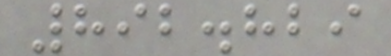892.829
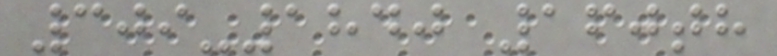309-1840 160th
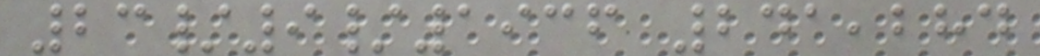23/9/1936 241,284
